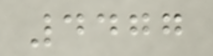4477
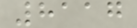8117
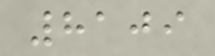8109
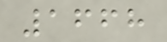1668
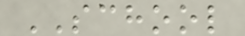SCHOOL
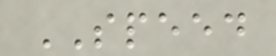SPEED
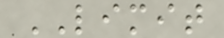LIMIT
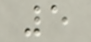5
